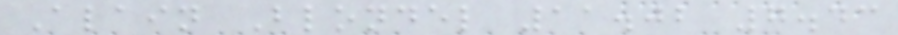Alain Blondel 11.02 7.43
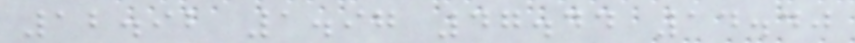12.92 1.97 47.44 14.40
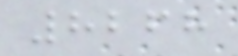8268
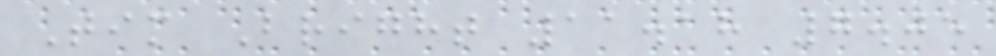Tim Bright 11.18 7.05
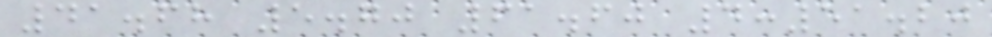41.68 5.70 61.60 4:51.20
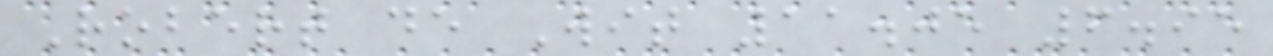Robert de Wit 11.05 6.95
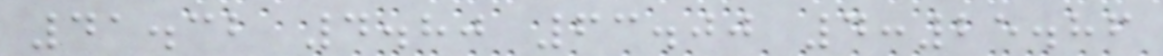41.32 4.80 63.00 4:25.86
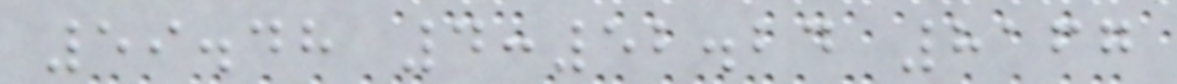59.48 4:52.24 8167
